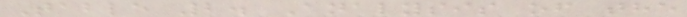Table 2. Analysis of the
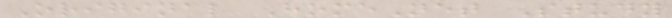Original HomeNet Study
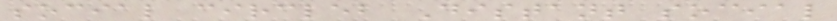social circleb Distant social
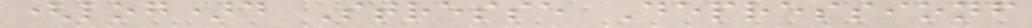(log)d Stresse Depressionf
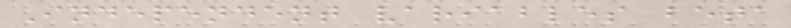Independent variables beta
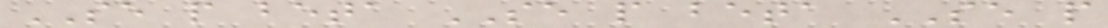SE p beta SE p beta SE p
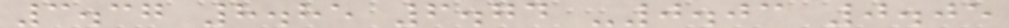3.37 8.85 6.74 -0.03 0.05
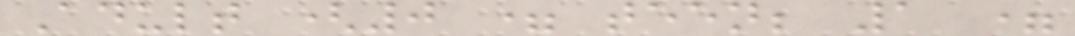Adult (0 = teen; 1 =
